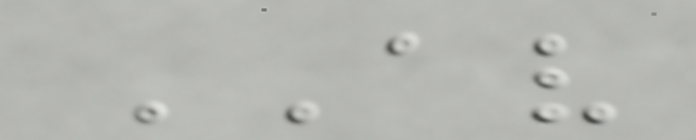AV
